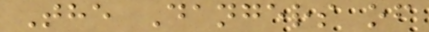The Dangers of
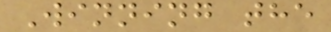Winning the
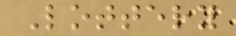Lottery
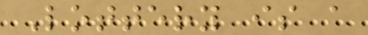Lottery is a
